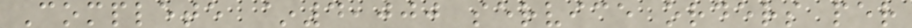Complete ~4,000 service orders per
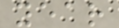year
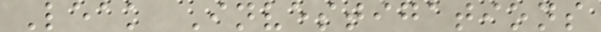Leak Investigations
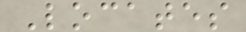Locates
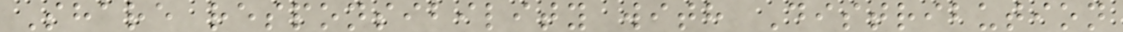Share responsibility with Distribution
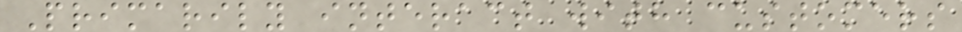Primarily interact with customers
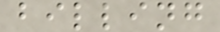billing
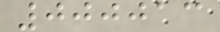000013
